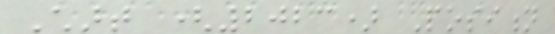Chart (2023) Position
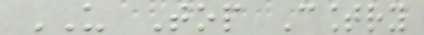US Top Country
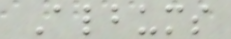Albums
